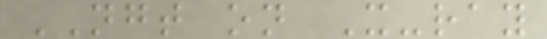NGT on X-ray
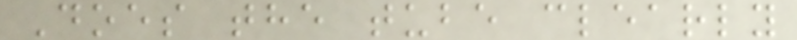Does the tube clearly
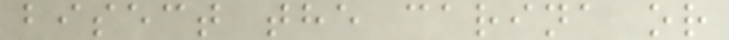bisect the carina or
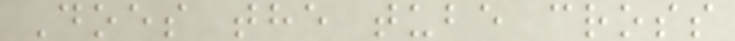Does the tube cross
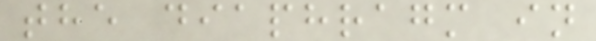the diaphragm in
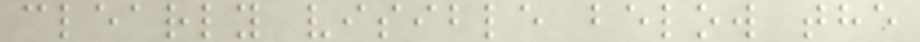clearly visible below the
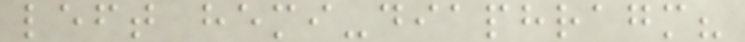left hemi-diaphragm?
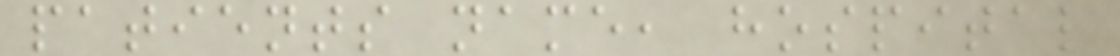patients name, hospital
